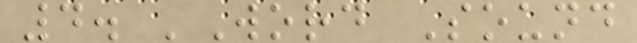4. 'Word Sound
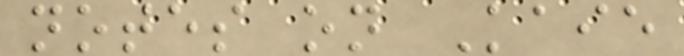notes on Kaie
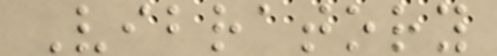Vibratory
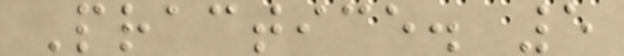Practice. 5
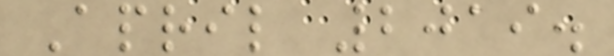April 2019.
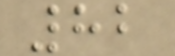82
